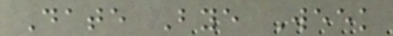Date Bye Week
